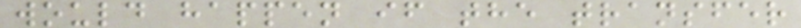would happen if the transfer
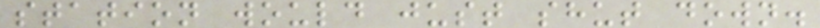station would just shut down.
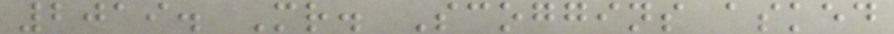2019. Mr. Scoggins asked
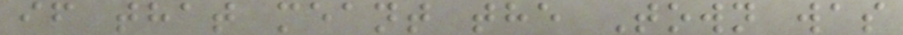if that meant the Town was
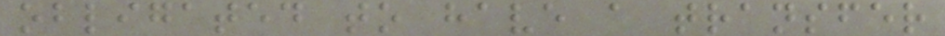obligated to have a transfer
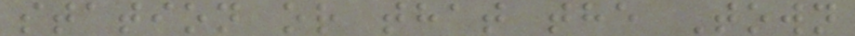station or that the Town
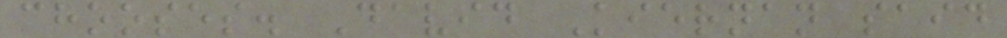chooses. David Kiernan said
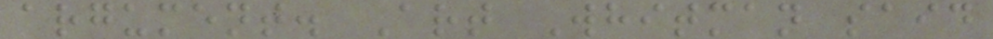argument. Art Whitman said
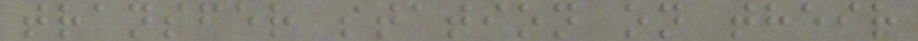transfer station on their
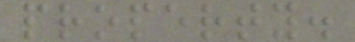property.
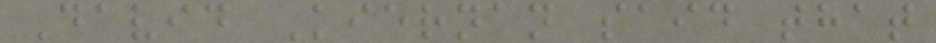David Kiernan said that
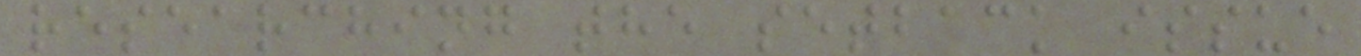researching the setback issue
